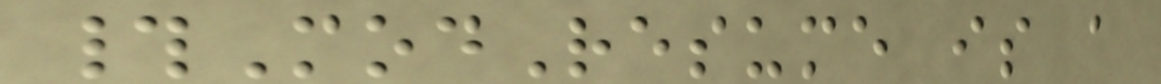#ModResume is a
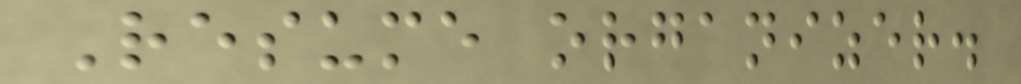Resume organizer.
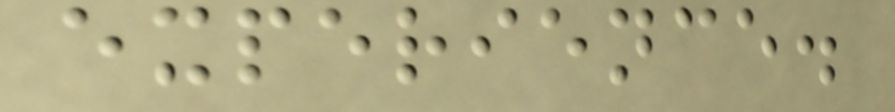experience.
